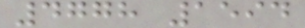4778 1594
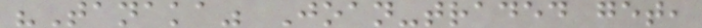"Tanaka" Joan-traded get,
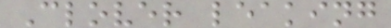Clover leaking
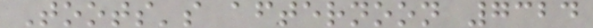Toots's afternoon 7324
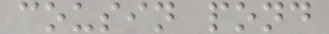cousin pond
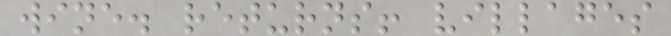wine. returns! villages
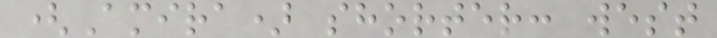(Amira) shorter: west
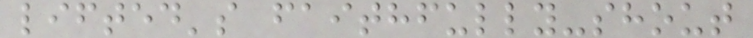lifted's faithfully-shout
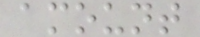amount
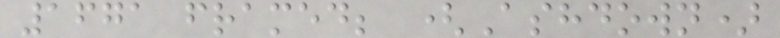1671 framed; (Ashdown)
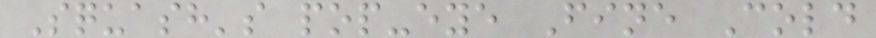Squash's pop-eye Fine Cold
